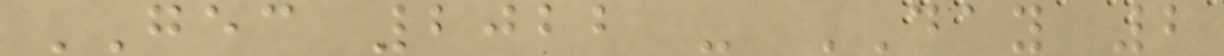GEC 2022 - DAY 2
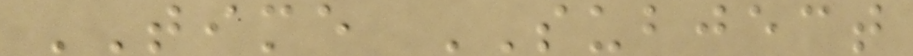TIME SUBJECT
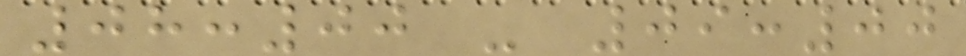08:00 - 09:00
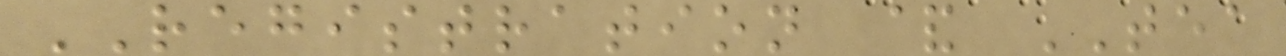REGISTRATION & TEA
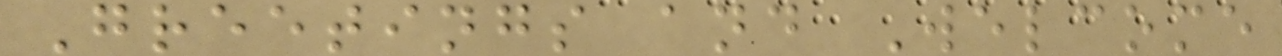Greetings and Welcome
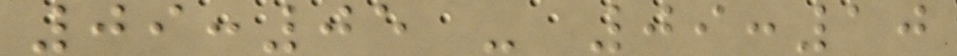09:05 - 09:10
